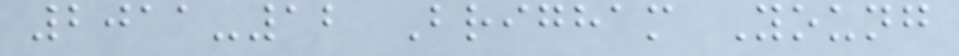2011-12 Brigham Young
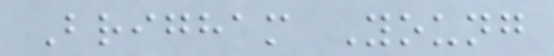Brigham Young
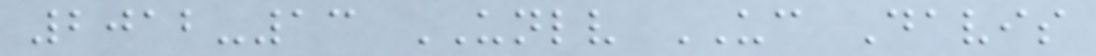2012-13 UNLV UC Davis
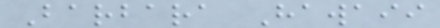Barbara Hawaii
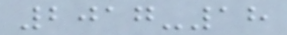2017-18
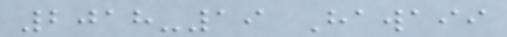2018-19 Hawaii
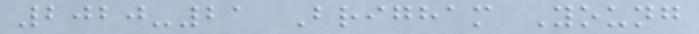2020-21 Brigham Young
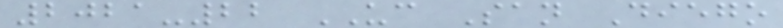2021-22 UC San Diego
